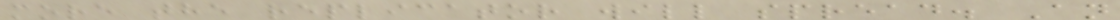more the replicator will spread. An
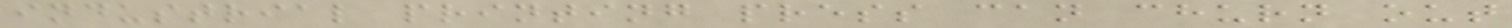industrial printing press can churn out
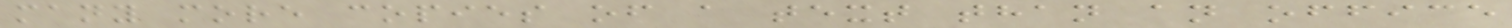many more copies of a text than an office
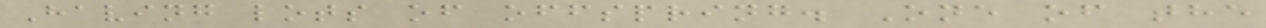Having lots of offspring. One of the
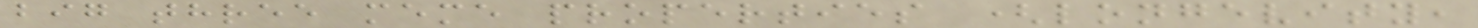big three meme properties (longevity,
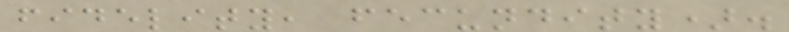fidelity, fecundity).
